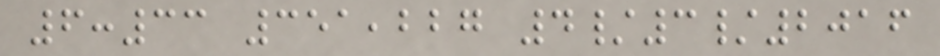6:33 351,227 4/3/2016
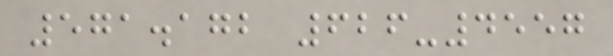571.172 626-4557
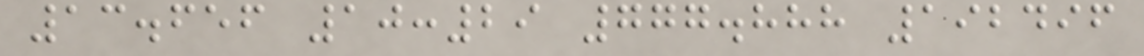13.656 10:29 777.888 192496
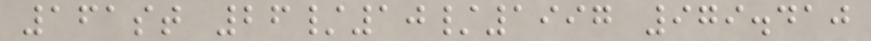161st 26/10/1997 979.410
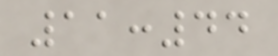11:44
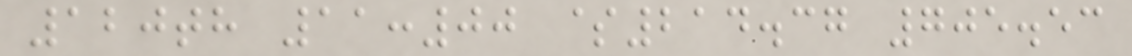120th 11:00 $214.37 705.53
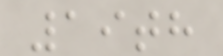19th
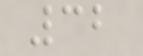32
